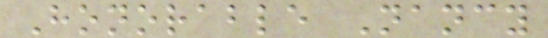Honorable Nancy
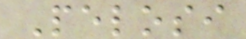Pelosi
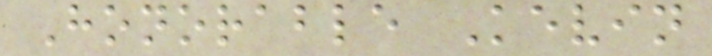Honorable Kevin
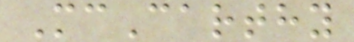McCarthy
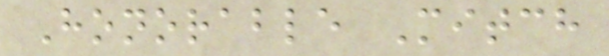Honorable Mitch
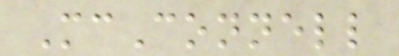McConnell
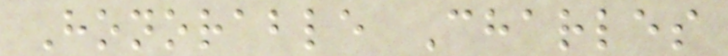Honorable Charles
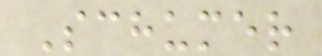Schumer
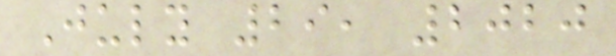July 29, 2020
